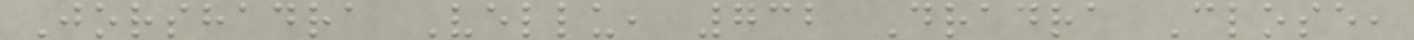Jorshadra Vellu, 732 Dradra Close,
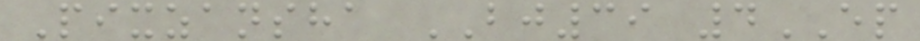Pixzansha BJ39 4EP
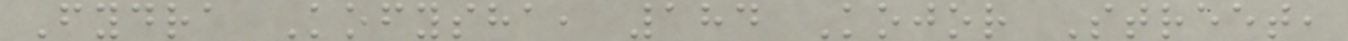Fydra Kofysha, 184 Kojor Street,
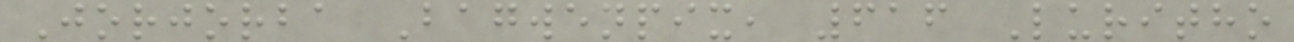Jorjorba Bagwenpix, 616 Luritho
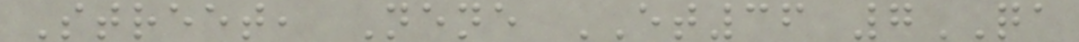Street, Nene ET36 7QA
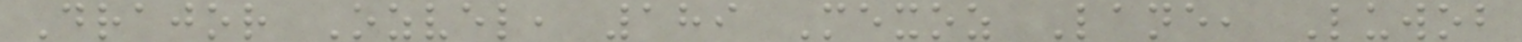Drajor Ozvel, 189 Mexoz Lane, Luwob
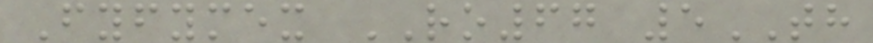Fyfymex RO67 5TH
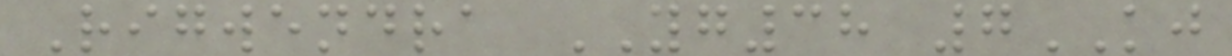Rigwendra YG38 7KJ
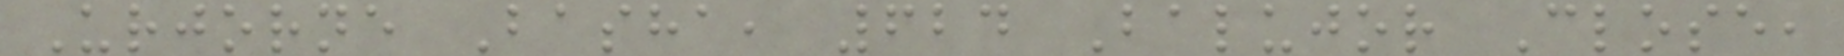Urjorne Basha, 624 Balujor Close,
